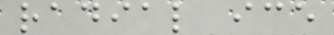radial ice
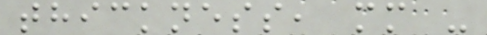thickness, mm -
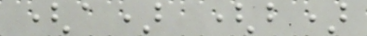(a) (b)
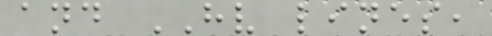and HV lines,
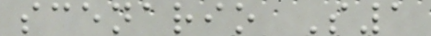scenario S1
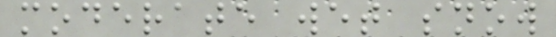moderate wet snow
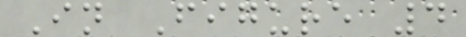In Figure 4
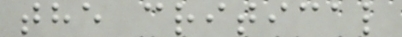the critical
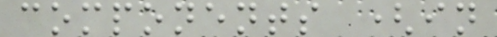components (in
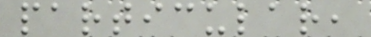particular,
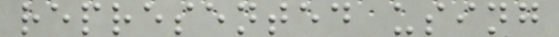represented using
